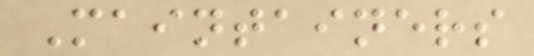Maintainers
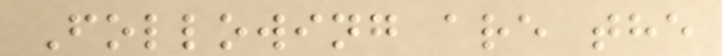Following are the
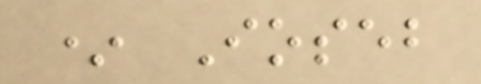* Ioseb
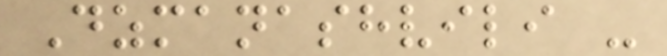Dzmanashvili -
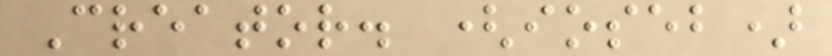Creator. (ioseb)
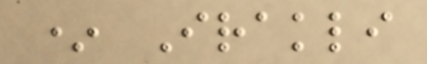* Irakli
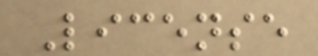License
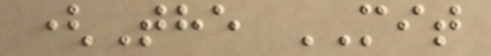(The MIT
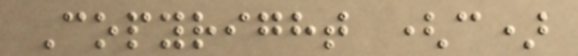Copyright (c)
